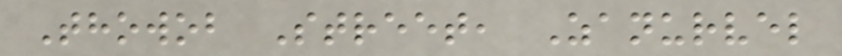Thowob Street, Zanurvel
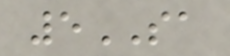5SA
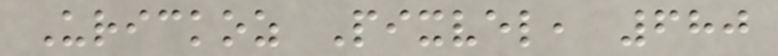Urickoz Pixvel, 680
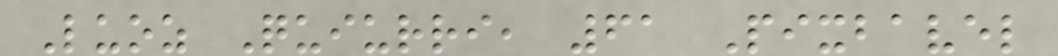Luoz Quiurri, 61 Pixbavel
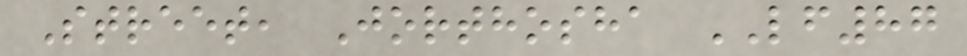Street, Jorthosha LF87
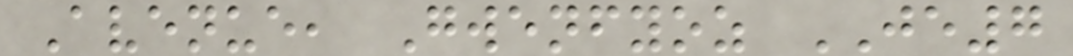Avenue, Gwenfyoz JE7
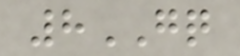8GQ
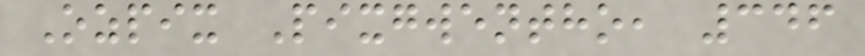Ozpix Pixgwentho, 346
